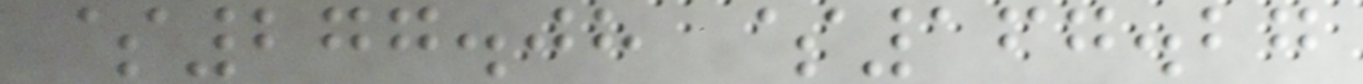$277.08 $167.27
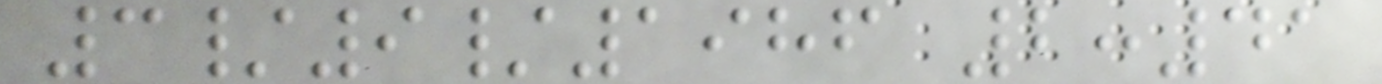3/9/1986 2:41
